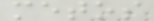metos
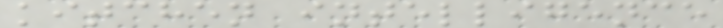kitchen intelligence
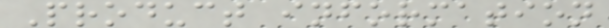Product information
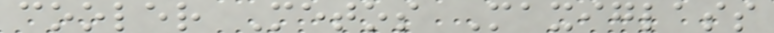cooler Metos Maxiglass
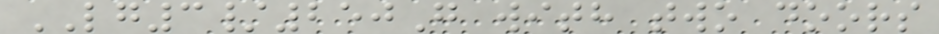LG3/250G with two doors
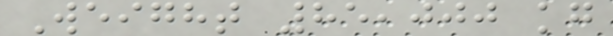Weight 85,000 kg
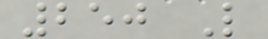250 L
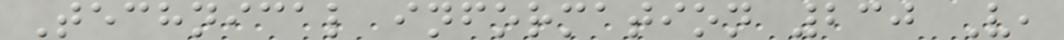Technical information 230 V,
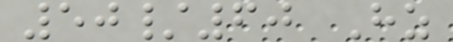50/60 Hz
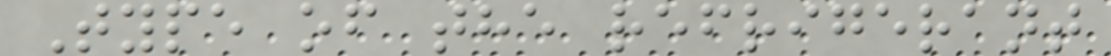Type of the refrigerant
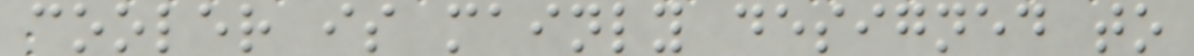cooler is mainly designed to
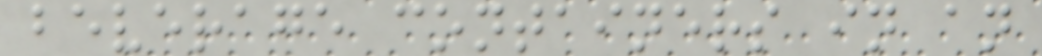beverage containers in an
